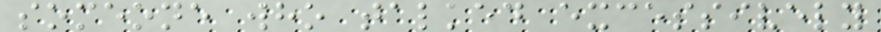someone who talked excessively
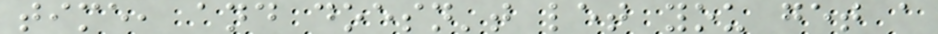time, and doesn't let you get a
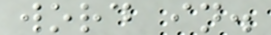word in.
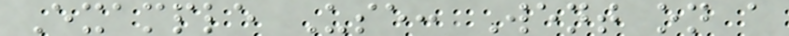Example Use: Went on a
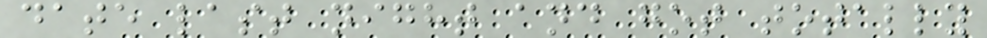date last night and got totally
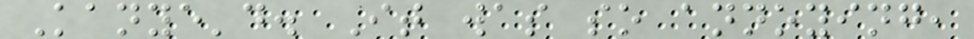Kanye'd. It was so annoying,
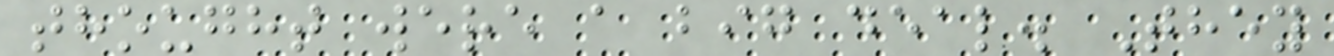thought were a big deal. They
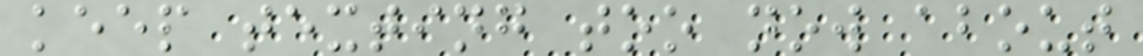keep texting too now about
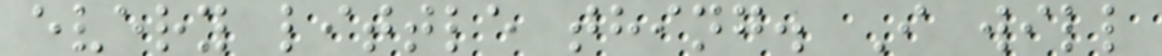every little thing. I will
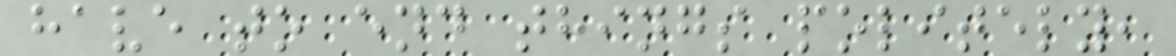have to end things politely,
